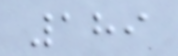189
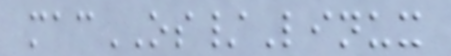macOS/Linux
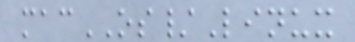macOS/Linux
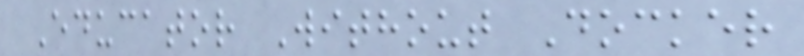Educator Without Docker
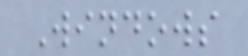Windows
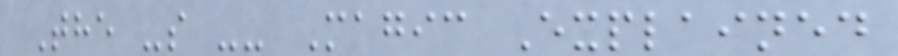The -s -- Magic Explained
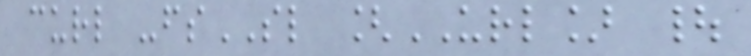curl -fsSL [URL] |
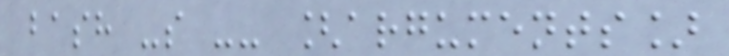bash -s -- [arguments]
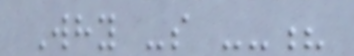Why -s --?
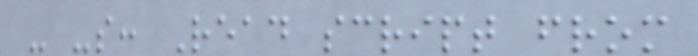- -s: Read script from
